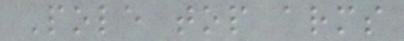Pole top arms
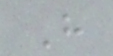H
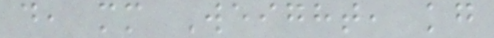d, mm Weight, kg
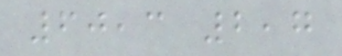60,3 2,7
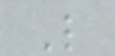L
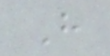H
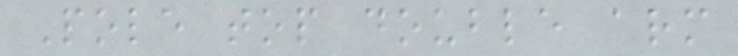Pole top double arm
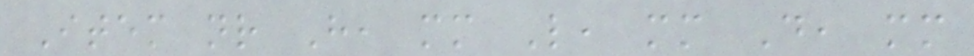Item nr H, mm L, mm D, mm
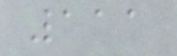111
